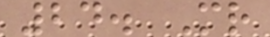24. Mr
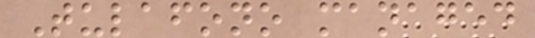Tulafono managed
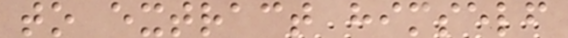to extract himself
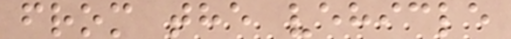from the vehicle
